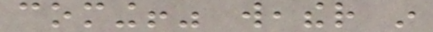coming!" weather in
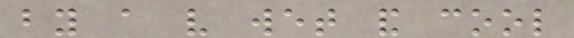by a very wet and cool
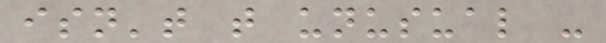isn't that unusual -
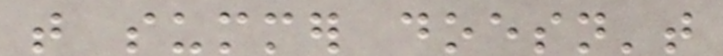that summer doesn't
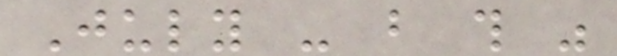July - but this was
